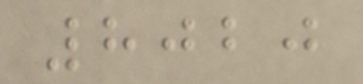8020
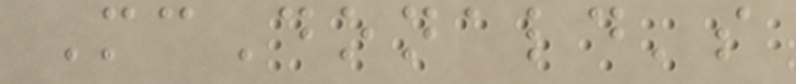McDonald's
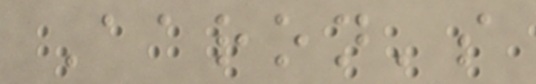Aaron's
